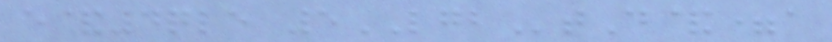e&4qle 5LGBtD&=a
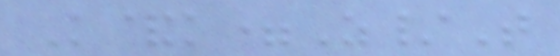K&k=Z/T
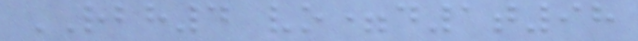RBH4 vo=d1t98
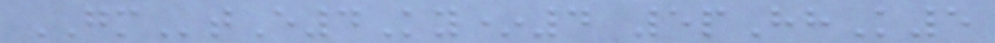GMtE4Ky*4 5pHhK5
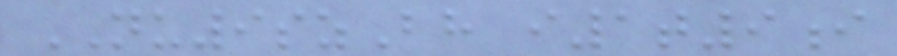NU9szBh i1t9i
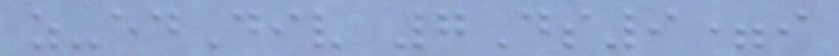z-edDiv 7Ds9=i
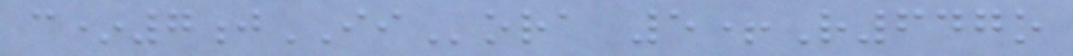c*7jIIora 5+R647o
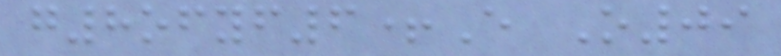g8ofyf6+E O09
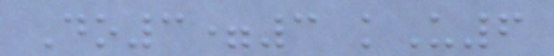Do3=3 kU6
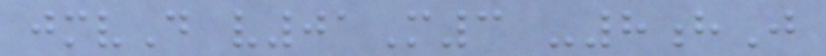jmvD v01M3 -8hJ
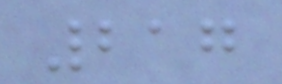217
